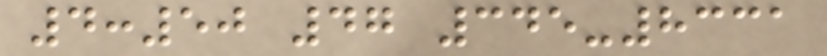4:50 47 345-8331
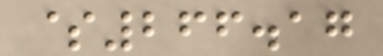$266.17
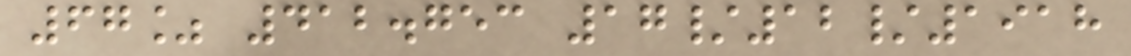67% 412.753 17/12/1918
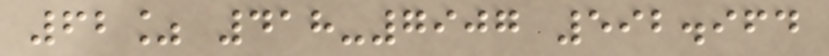62% 418-7907 592.964
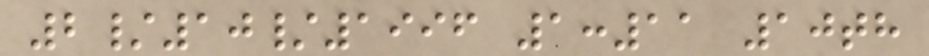2/10/1996 1:11 10th
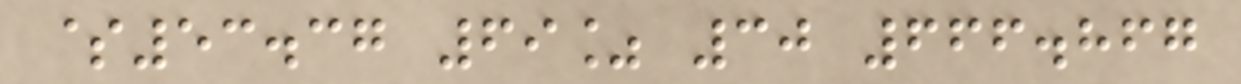$53.37 69% 30 666.867
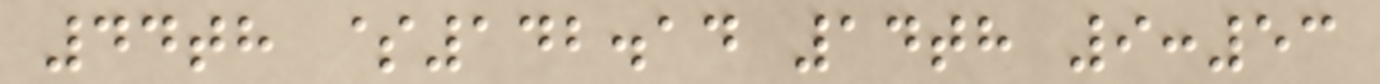44th $142.14 14th 9:53
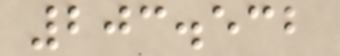203.532
